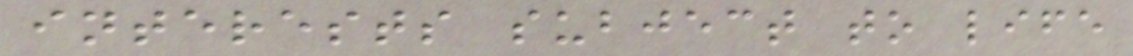interests subject to life
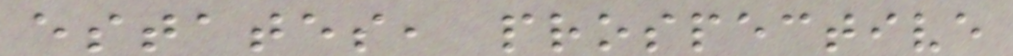estates, prospective
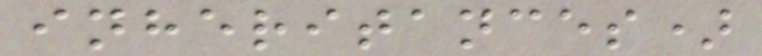inheritances)
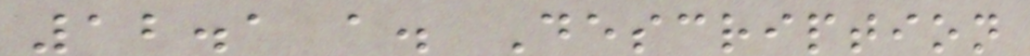12.1 a. Description
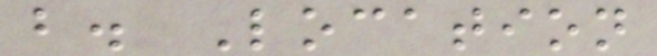b. Location
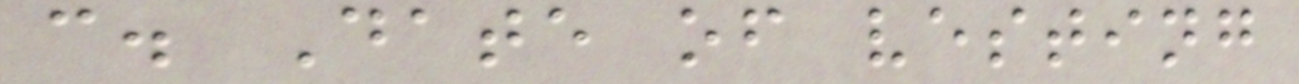c. Date of vesting
